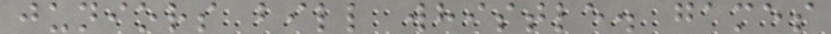juniors bill whistle. games
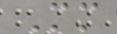Mm
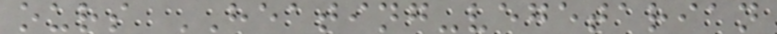ours HEATING-vegetarian
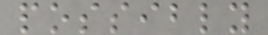possibly
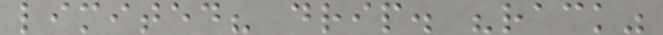limited? drip. "rack"
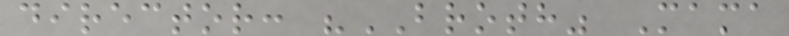director: "BROTH" Mama
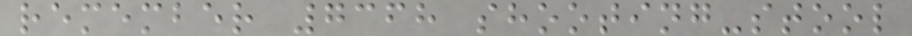remember 7368 shooting-stool
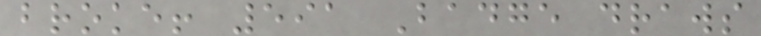broke! 591 Badge draws
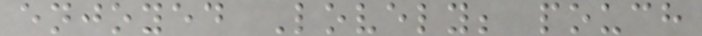enjoyed Lovely; pouch
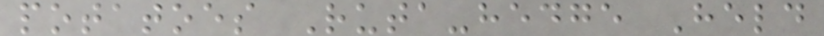potatoes Ruta-hedge Held
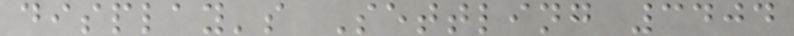display's Settling 3404
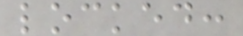locked:
